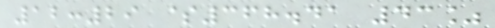12:29 $368.41 43%
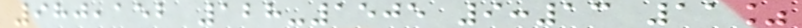980,152 128-1505 9:13 11%
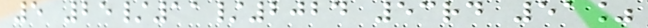5 25/11/2024 53rd 51%
